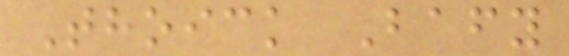Thoick Bafy
